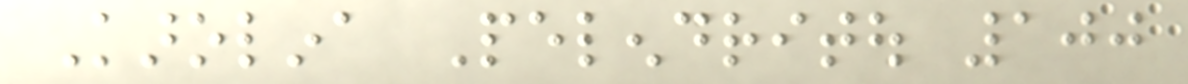Karolina Pelendritou 100
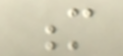m
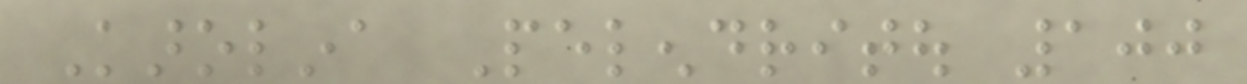Karolina Pelendritou 100
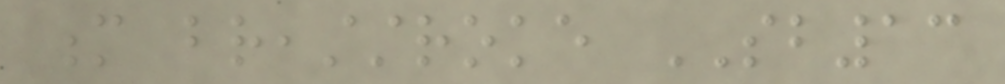m breaststroke SB13
